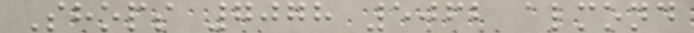Shops 7078 5062 almond
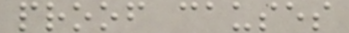proof causes
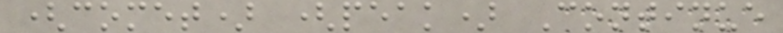(comet) (peak) Continue
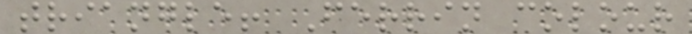triangle! Ferrin colour
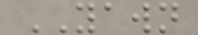YAWN
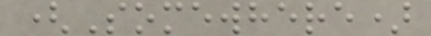(Somewhere)
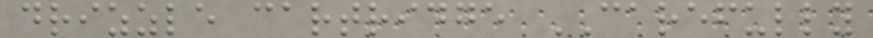drizzle cartridge CAREFULLY
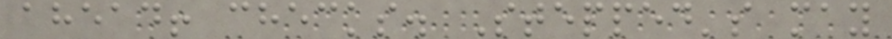ahead! checks. Stepped's may
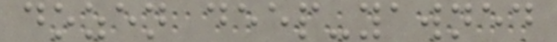dozen deep-yawned
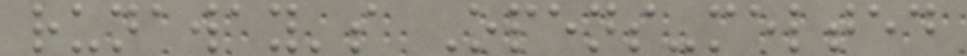runaway's Opens-melted
